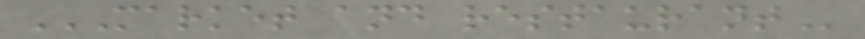MARKET AND RESTAURANT
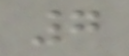7
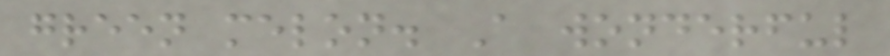green melon. A wonderful
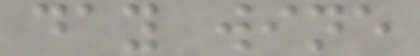day wine
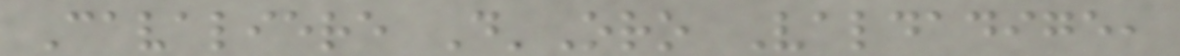Cavaliere D'Oro Valdadige,
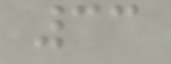33
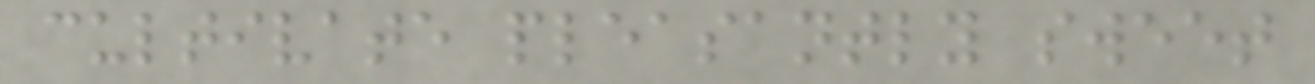cultivate pleasantly sweet
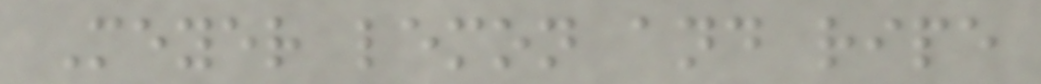Meyer lemon and ripe
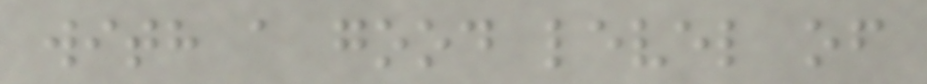with a good level of
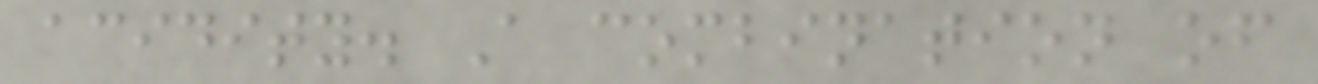acidity. A combination of
